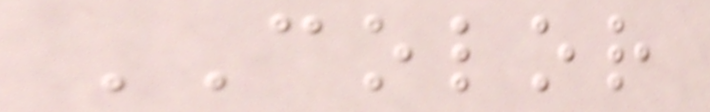COLOR
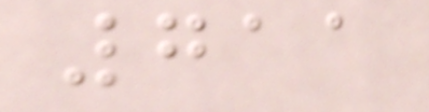711
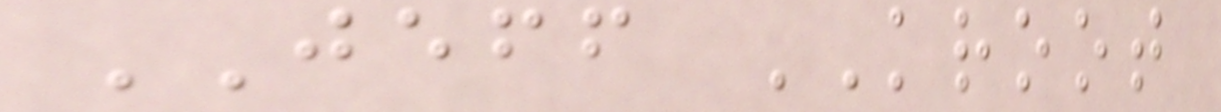JEFF KROOT
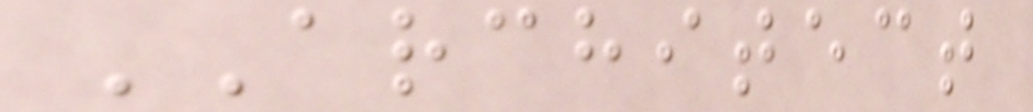ARCHITECT
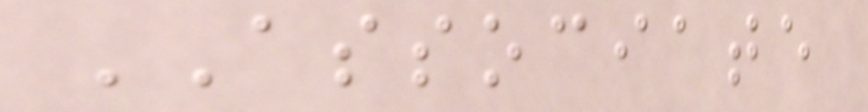ASSOCIATE
